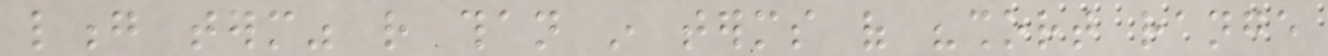long term" rather than in terms of "short range
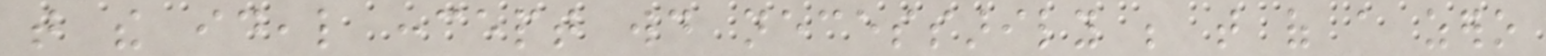that the ideal concept would necessarily be that of a zero
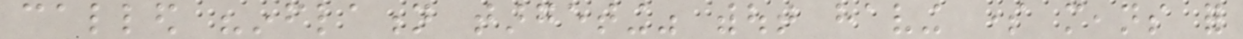called "inflation targeting" without having some means for
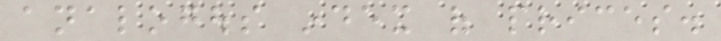analogous index of prices.
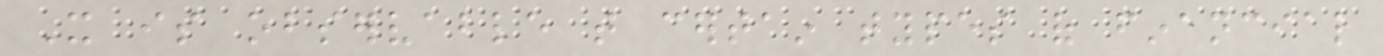It is observable that certain types of financial
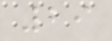29
